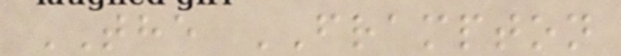THE FRAMPTON
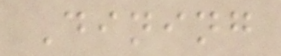Dining
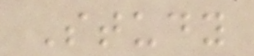Study
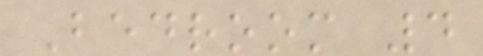Bedroom 4
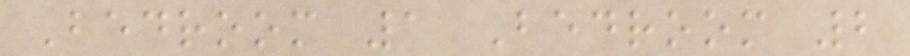Bedroom 1 Bedroom 2
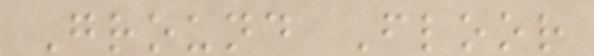Ground Floor
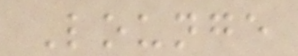Lounge
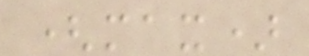(max)
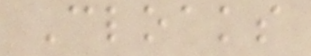Cloaks
